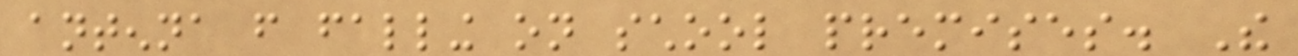antenna from falling on school premises. The
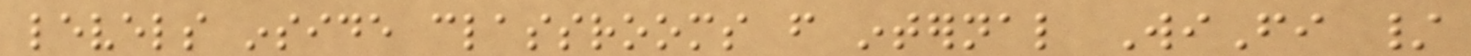levels inside classrooms from internal WiFi /
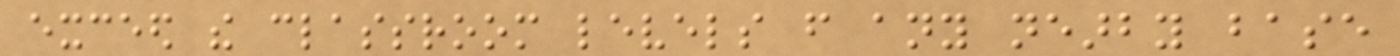exceed the classroom levels from any nearby base
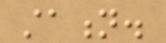station.
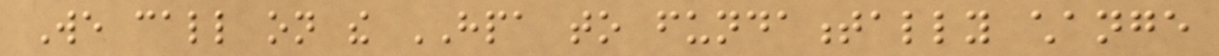We call on the HPA to fundamentally change
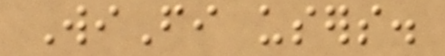WiFi users.
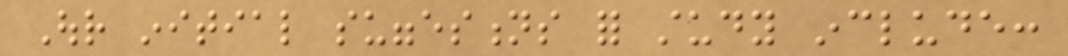Our initial suggestions for study include:
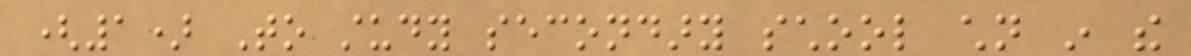(1) To study secondary school children in the
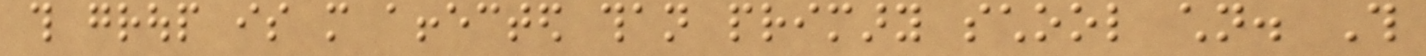this group is more affected than primary school children. This
